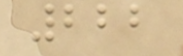222
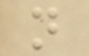n
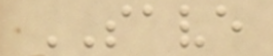SAVE
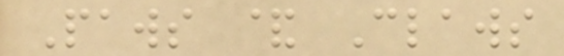Paws & Claws
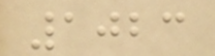1023
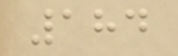184
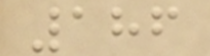186
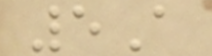5A
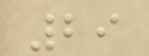29
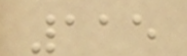115
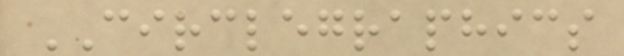CIRCLEGRAPHICS
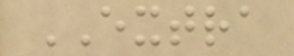EXTRA
